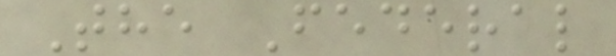The Federal
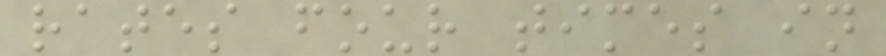rates four times in
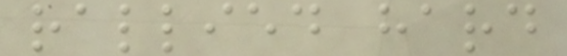rallied hard
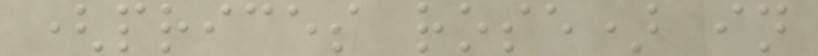(prices rose) in
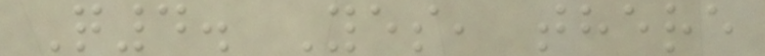Q4. Yes, there
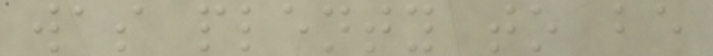was plenty to be
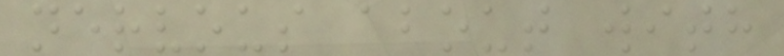nervous about with
